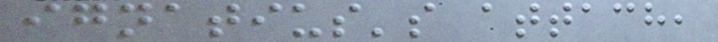ignatius's attach,
